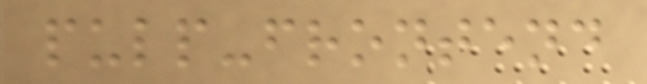pulp-frontend
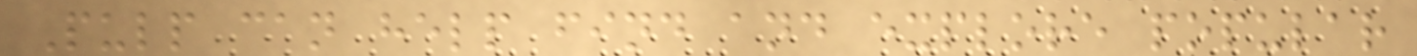Pulp can help find and explore popular
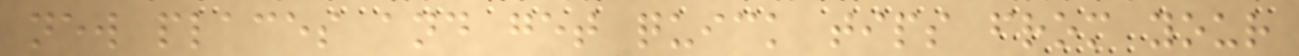new places and get quick tips from your
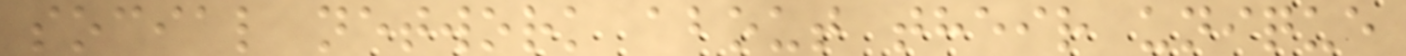social network about their unique
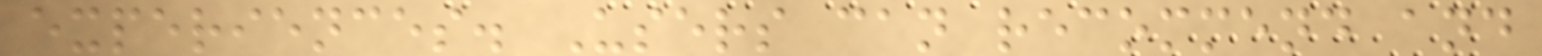experiences. Users can recommend and
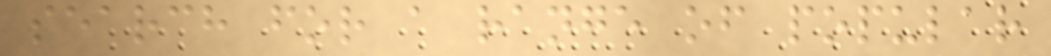search for a range of popular
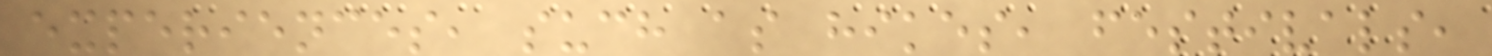experiences, such as hikes, festivals,
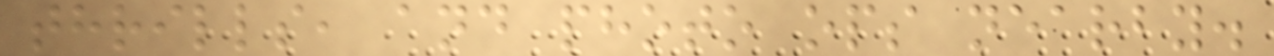thrills, and photo ops nearby.
